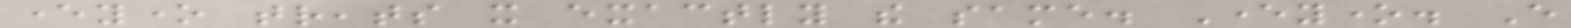everyone treats it exactly the same. Everyone. Every
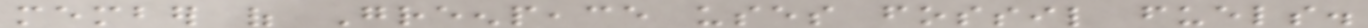member of Greenpeace uses fossil fuels.
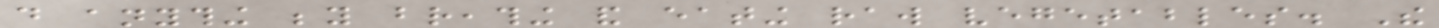do anything beyond breathing and eating raw vegetables. The
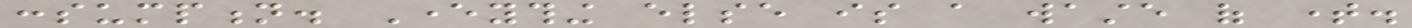consumption. Everything else is a waste of time.
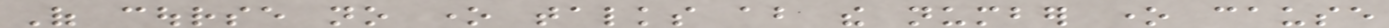Of course no one talks about the number one cause
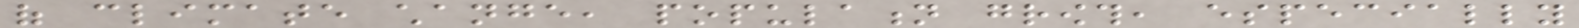of climate change, population growth, especially
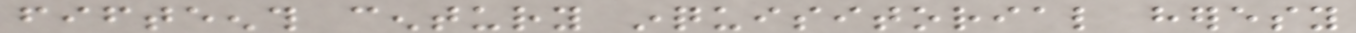fifteenth century inquisitorial heresy
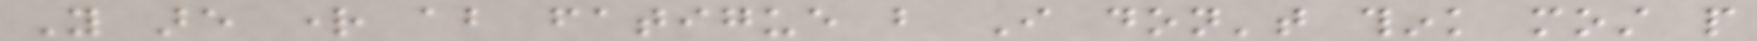You are right about fatigue but I don't think most people
